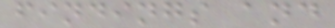findings and
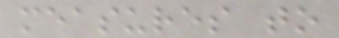measures to
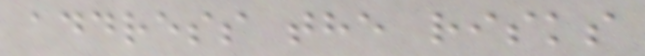address the risks
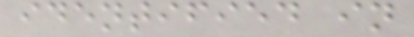identified in
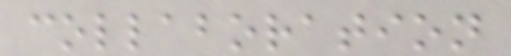collaboration
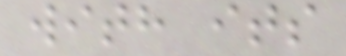with its
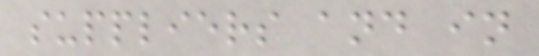suppliers and in
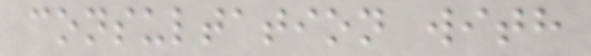consultation with
